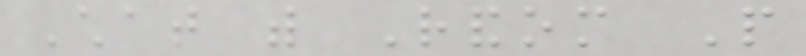Chat with Random People
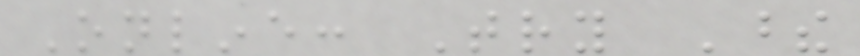Online: Try These
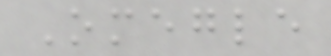Omegle
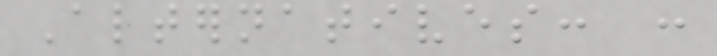Alternatives: :
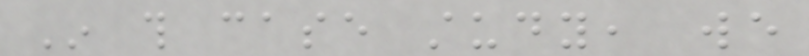In this case study, we
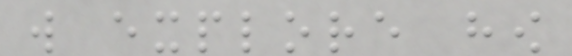will explore how
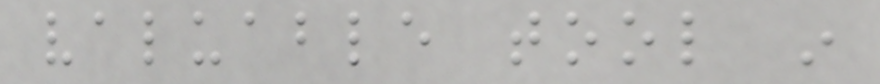valuable tool in
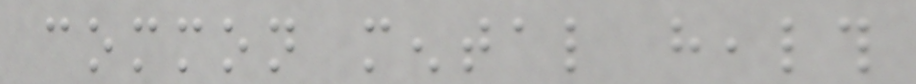common mental health
